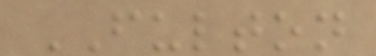FULTON
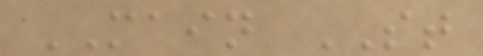MAIN ST
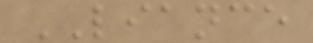LIANCE
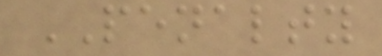PENALTY
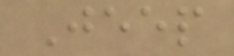Jeep
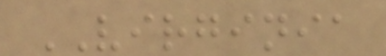VIRGINIA
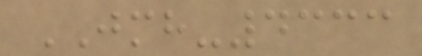JMH-4333
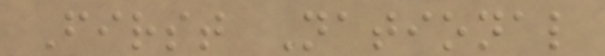First National
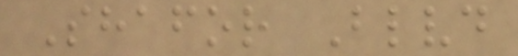Shafor Blvd
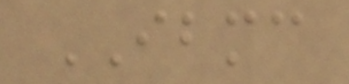IBMC
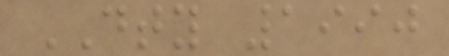DTY 1990
